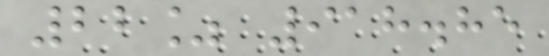22% 918.85
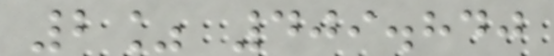2% 409.840
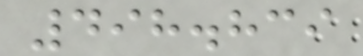498.839
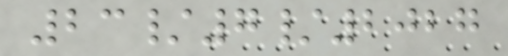23/7/2027
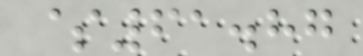$61.87
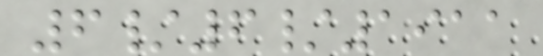6/6/1911
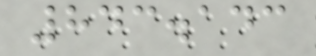843.143
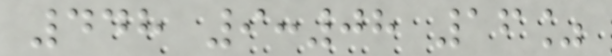448 9:08 16%
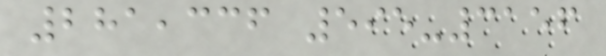281,336 595-3156
